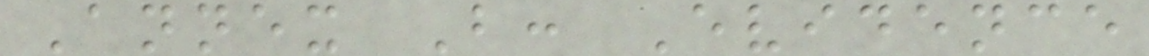Annex B: Evidence
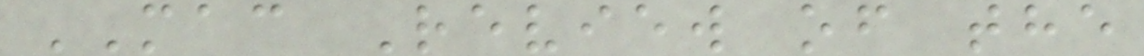MAC Review of the
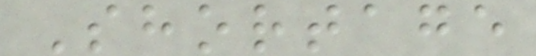Shortage
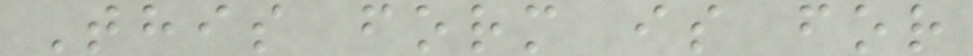This form is for
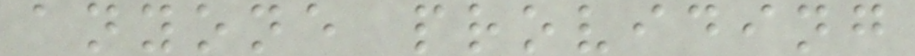anyone providing
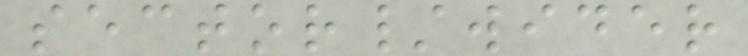sector/wider
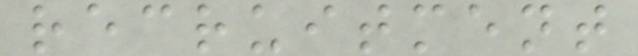recruitment
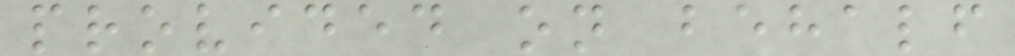provided on behalf
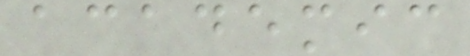academic
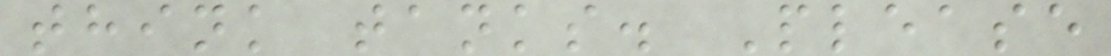think tanks. Please
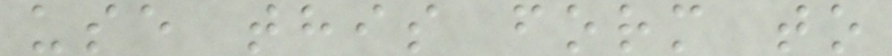use this form to
